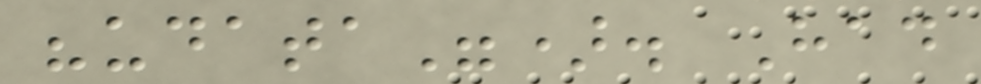"udata"). Had
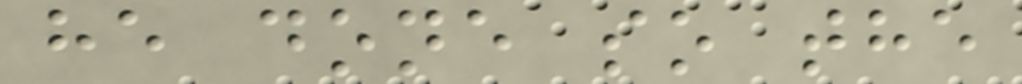he done so the
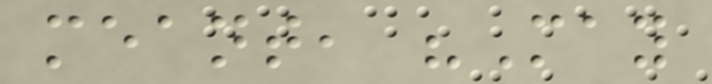meant, "May
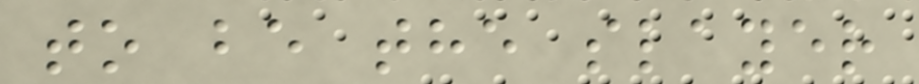to be the slayer
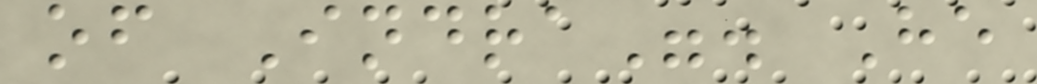of Indra". He
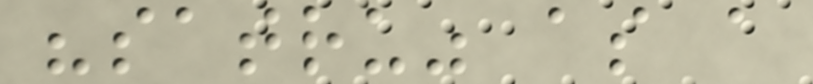"satru" as a
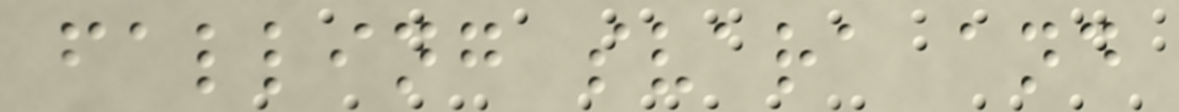falling svara and
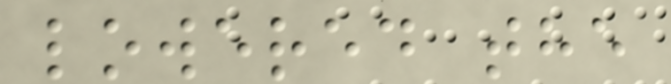lowered the
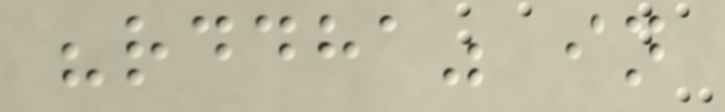"rddha" in
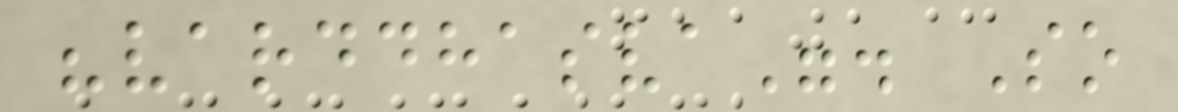"varddhasva". So
